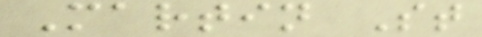Martin St
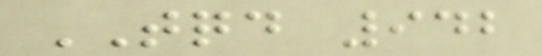TQD 942
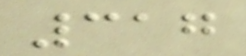317
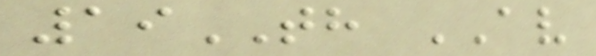19TH AV
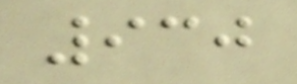930
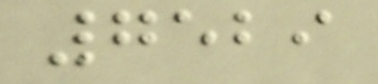7529
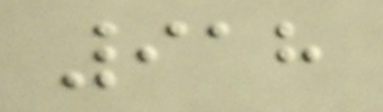918
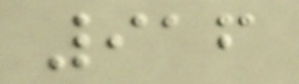916
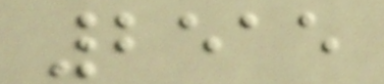2515
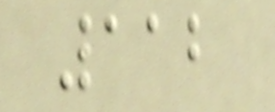112
